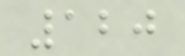120
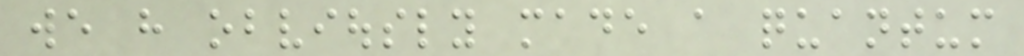we have obviously made a quantum
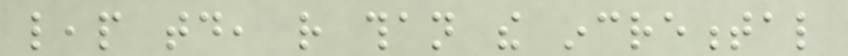leap today, rather than the incremental
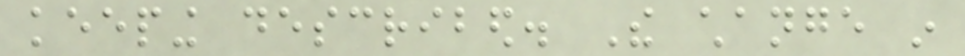keeping described. The change in
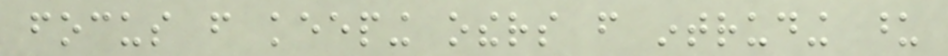focus from keeping others from intruding upon
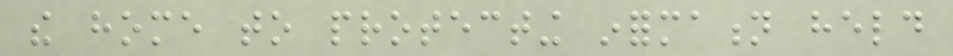the home to protecting information held
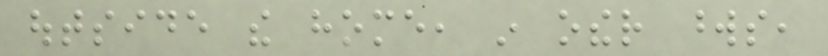outside the home, in other words,
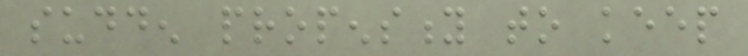sudden propensity to keep
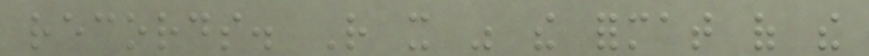records. Rather it was the format of the
